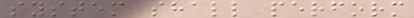system shall perform
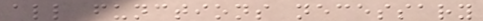all functions necessary
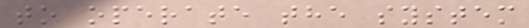to operate the system
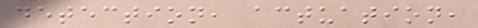detection, actuation,
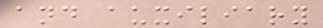and auxiliary
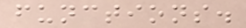functions.
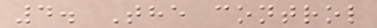4. The control
